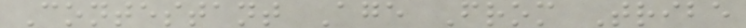Contestant Age From Tribe
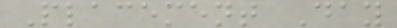Placement Day
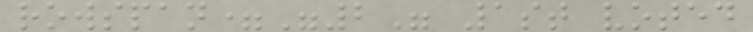rowspan="2" 1st voted
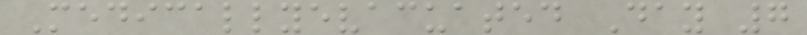Medicallyevacuated Day 7
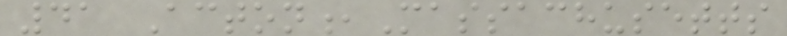41 Acton,Massachusetts
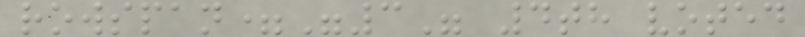rowspan="3" 4th voted
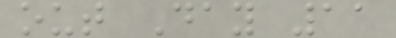out Day 11
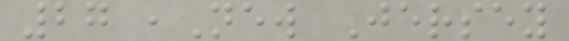27 ,New Jersey
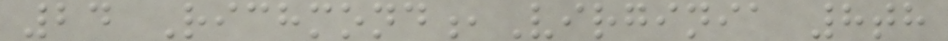24 Richmond,Virginia 8th
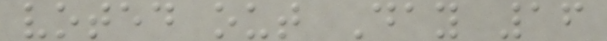voted out Day 16
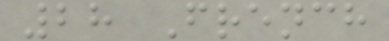28 French
